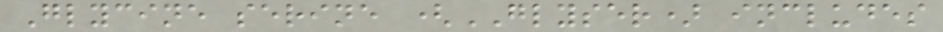Glycine serine (GLYSER) includes
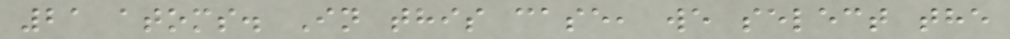21 atoms. In this case, we select the
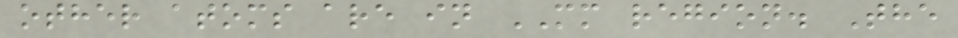other atoms are in MM region. The
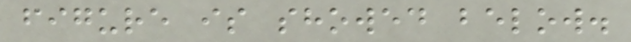figure is showed below.
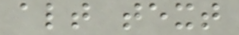alt text
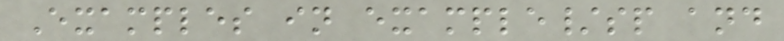Examples in example/sp and
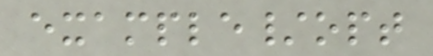example/opt
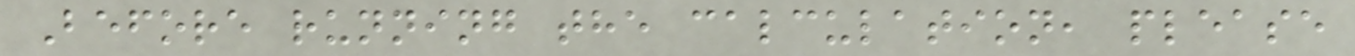Before running the calculation, please
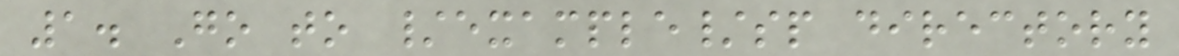1. Go to /example/sp directory
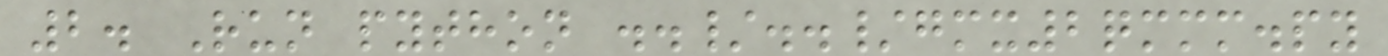2. Run python ../../gmx2qmmm.py
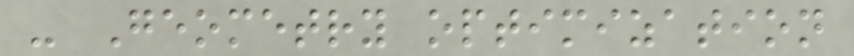- Geometry optimization
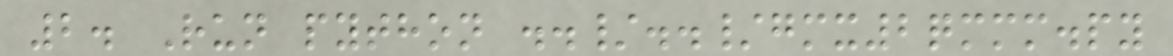2. Run python ../../gmx2qmmm.py
